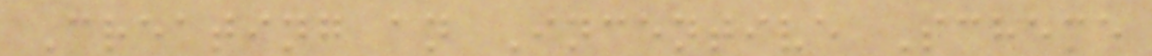Creating an Incentive Scheme
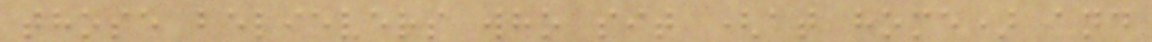those believers who sit (at home) and
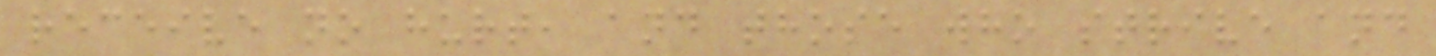receive no hurt, and those who strive and
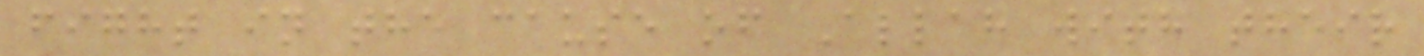fight in the cause of Allah with their
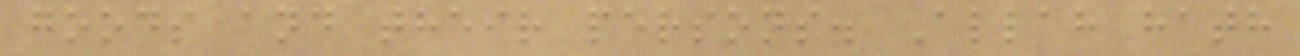goods and their persons. Allah hath
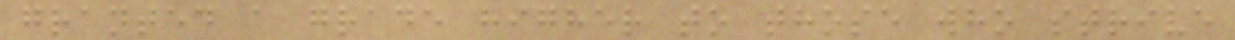granted a grade higher to those who strive
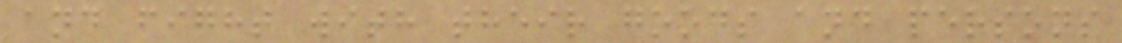and fight with their goods and persons
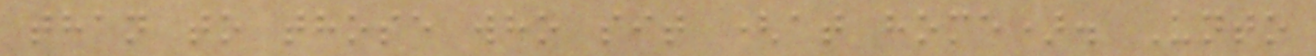than to those who sit (at home). Unto
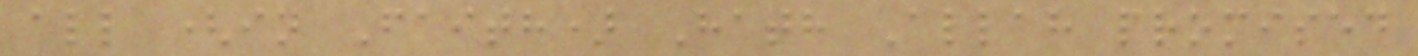all (in Faith) Hath Allah promised
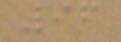96
